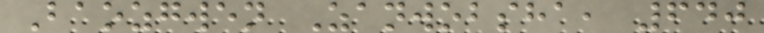Baozgwen Zanwobsha, 640
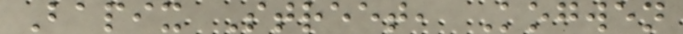Bapix Street, Kogwen
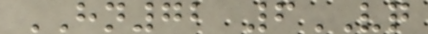HN72 6VQ
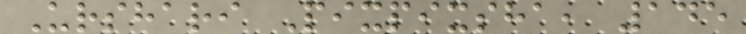Urshari Pixpixsha, 145
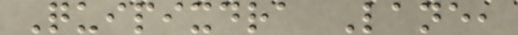Quipixdra Lane,
